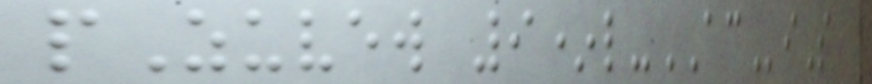pZuvew 9*l-ACiS
